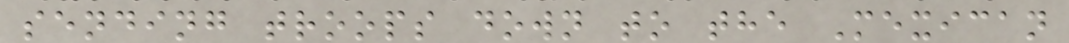sending troops down to the Mexican
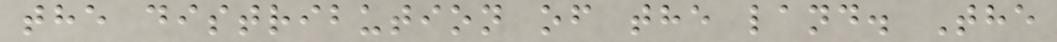the distribution of the land. The
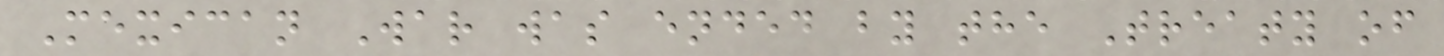Mexican War was ended by the Treaty of
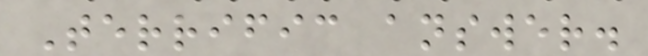Terrific answer.
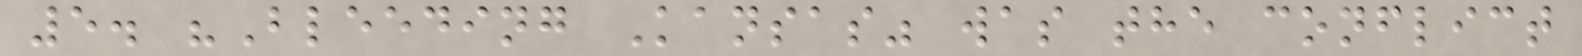5. "Bleeding Kansas" was the conflict
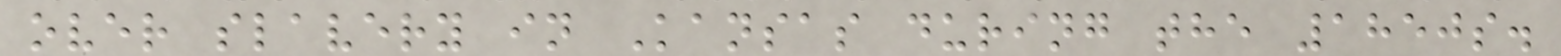over slavery in Kansas during the 1850s.
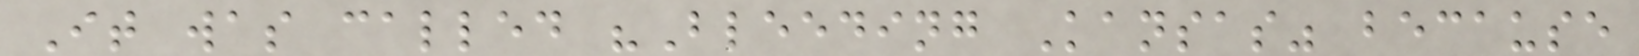It was called "Bleeding Kansas" because
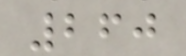260
